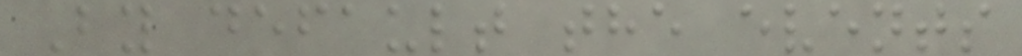By default the events
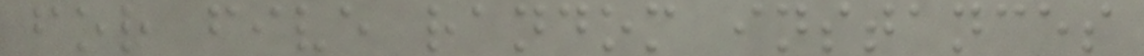for five random instances
